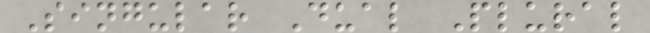Singular Dual Plural
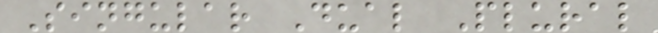Singular Dual Plural
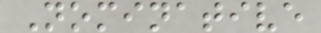Nominative
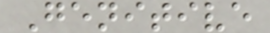Genitive
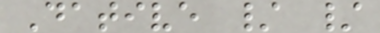Dative / /
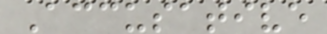Accusative
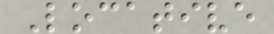Locative
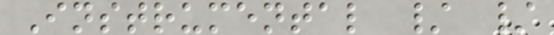Instrumental / /
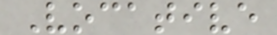Vocative
